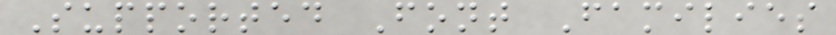Supported Font Families
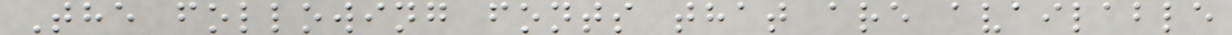The following fonts that are available
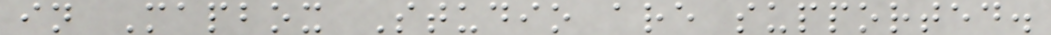in Mapbox Studio are supported.
